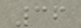36
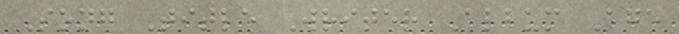Song Title Writer Album Age
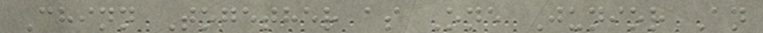Chinn Together as One Junior An
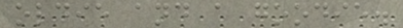oldie and a goodie.
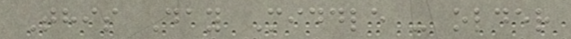This Day Middle - older
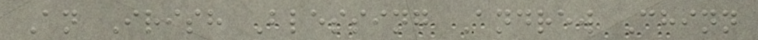An Irish Blessing Andrew Chinn
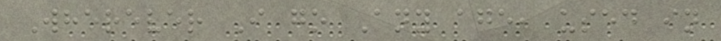Wherever I go Any age, used in
